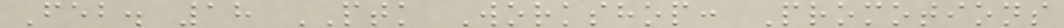Feb. 18 PTK Workshop: Promotions
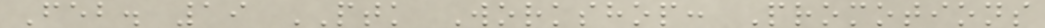Feb. 19 PTK Workshop: Promotions
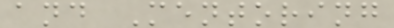and Mentoring
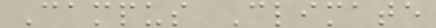Campus Climate
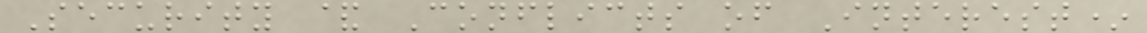Security & Conflicts of Interest*
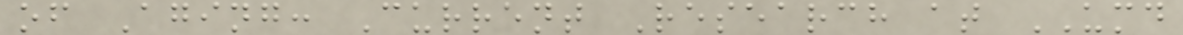of Aging: Current Research at UMD
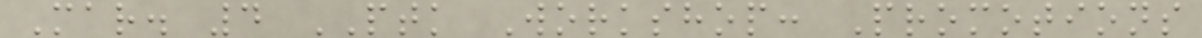Mar. 4 PTK Workshop: Promotions
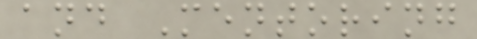and Mentoring
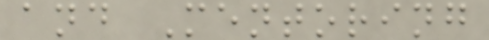and Mentoring
